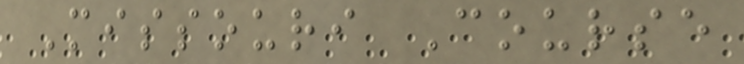Missouri Course
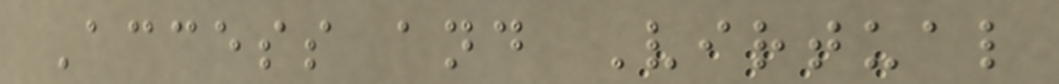Access and Virtual
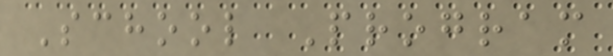School Program
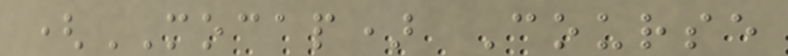(MOCAP) Course
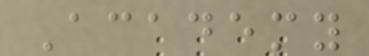Academy
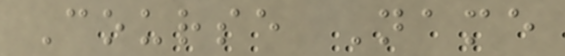Course Name
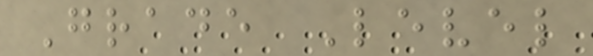Grade Level
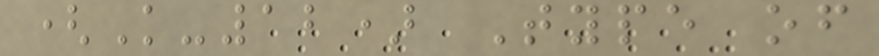(K-12) Type of
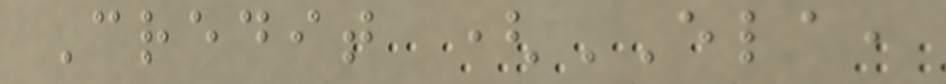Credit (ELA,
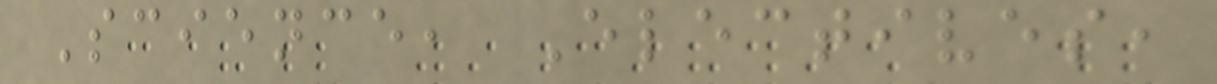Science, Electives,
